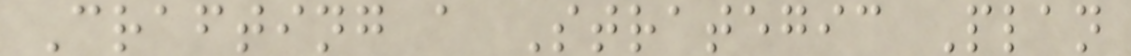Crafting a Strategic Plan
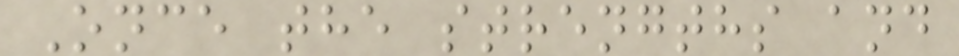Once the strengths and
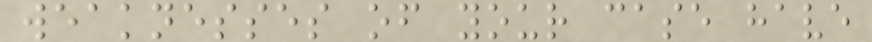weaknesses of your case have
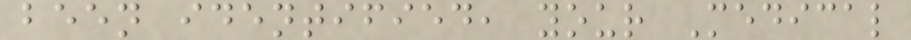been identified, your Medical
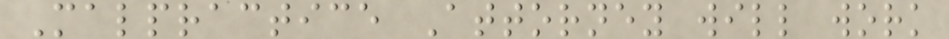Malpractice Attorney will work
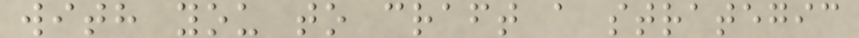with you to craft a strategic
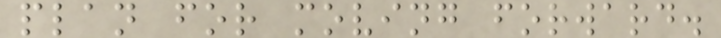plan for moving forward.
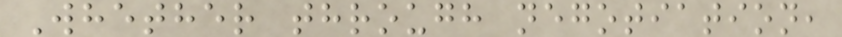Whether through negotiation,
